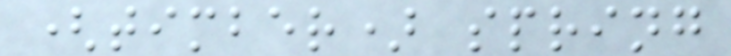(timber) spring
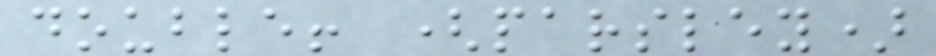double! (parsley)
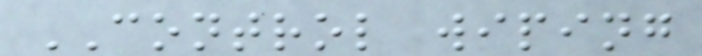CONTROL wiping
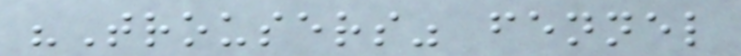"Trousers" fennel
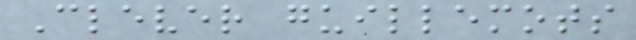Clever guillemots
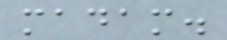madam.
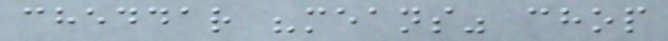cheddar "means" chop
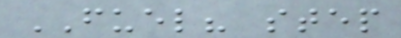FUEL? step
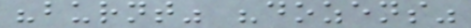"burnt" "dozens"
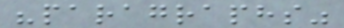"paragraphs"
